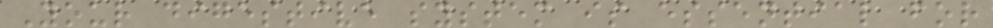Your digestive system is essential for
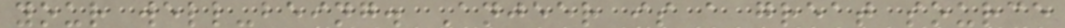your well-being. Anjeer is a great source
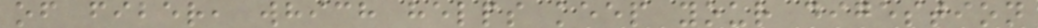of fiber, which helps keep your digestion
